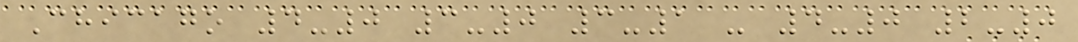Chicago 4-0 3-0 3-1 - 4-0 2-0
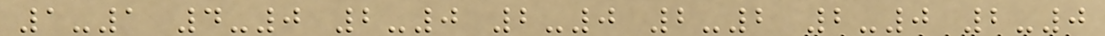1-1 4-0 2-0 2-0 2-2 2-0 2-0
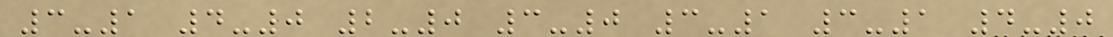3-1 4-0 2-0 3-0 3-1 3-1 4-0
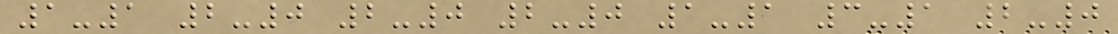1-1 2-0 2-0 2-0 1-1 3-1 2-0
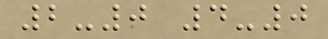2-0 4-0
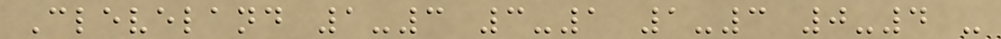Cleveland 1-3 3-1 1-3 0-4 -
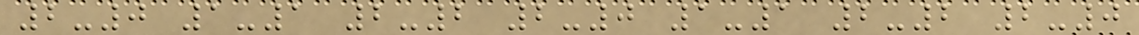2-0 1-1 2-2 2-0 1-1 2-2 2-0
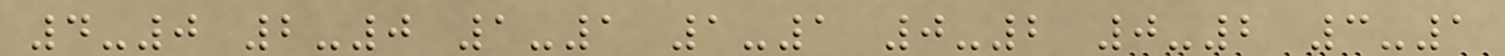4-0 2-0 1-1 1-1 0-2 0-2 3-1
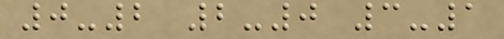0-2 2-0 3-1
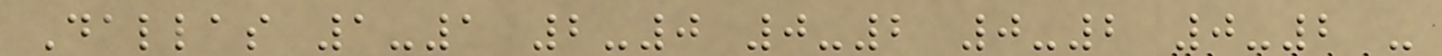Dallas 1-1 2-0 0-2 0-2 0-2 -
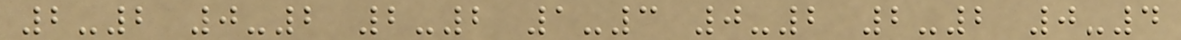2-2 0-2 2-2 1-3 0-2 2-2 0-4
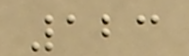123
